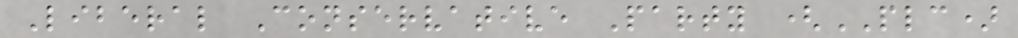Liberal Conservative Party (PLC)
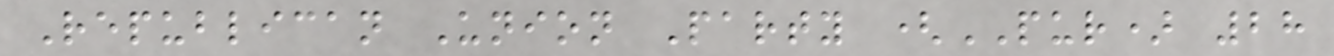Republican Union Party (PUR) 28
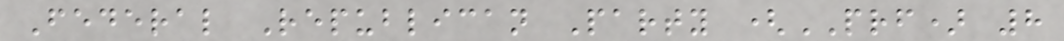Federal Republican Party (PRF) 8
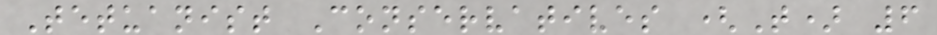Tetuanist Conservatives (T) 6
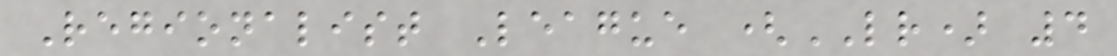Regionalist League (LR) 4
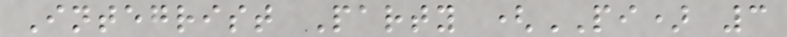Integrist Party (PI) 3
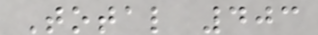Total 403
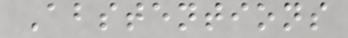Abstentions
